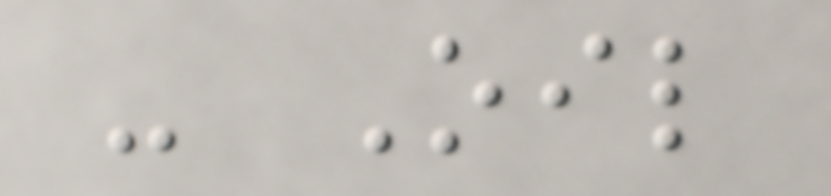- Oil
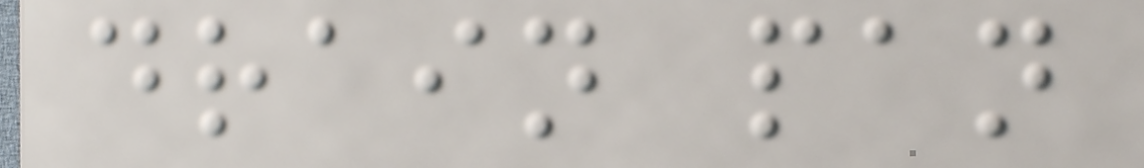drain pan
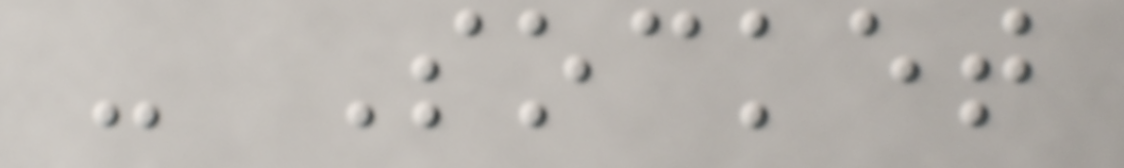- Socket
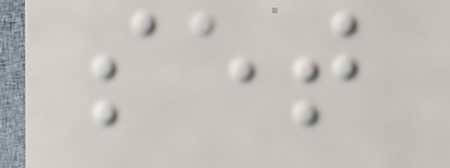set
